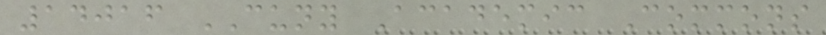14016 CUNY Academic Commons
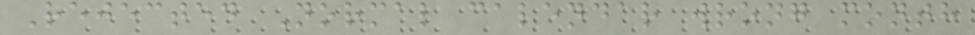Rejected Normal calendar wrong month
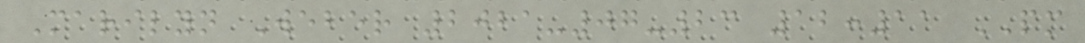Marilyn Weber 2021-07-23 12:11 PM
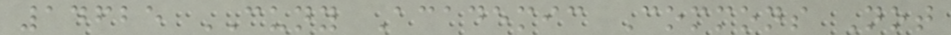14625 CUNY Academic Commons Not
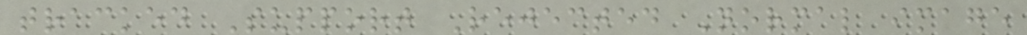tracked Support Rejected Normal image
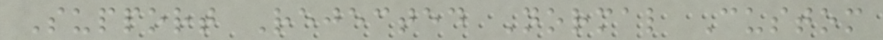Support Rejected Normal Custom
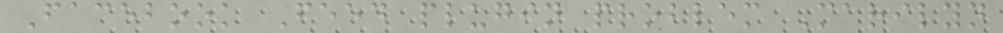Facebook Feed plugin problem Marilyn
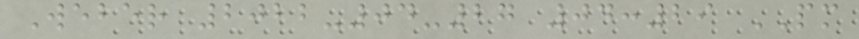Weber 2022-04-27 04:29 PM
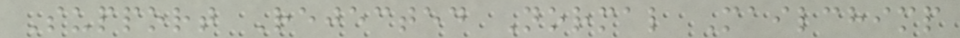Support Rejected Normal Mailchimp
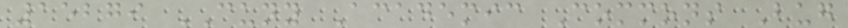15279 CUNY Academic Commons Bug
